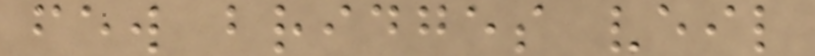few bridges veil
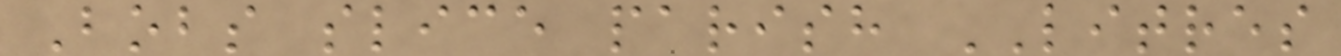Bobs slice parish LITRES
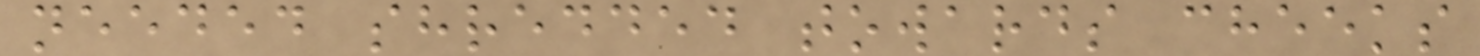needed shredded towards cheeks
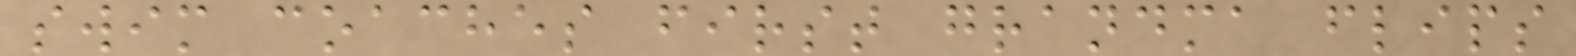swim coaches first grandma flips
